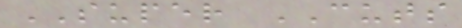SUPER CUTS
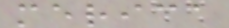merica
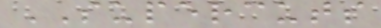SUPERCUTS
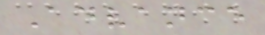Advance
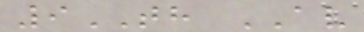9TH AV
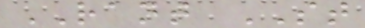RANT ST
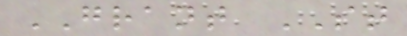GRANT ST
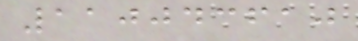110043610
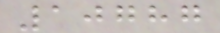10787
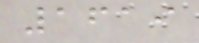1619
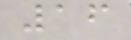16
